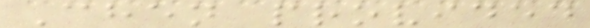Chen provided
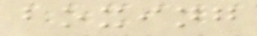boxing
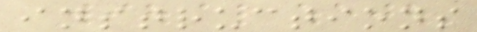instructions
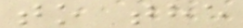to the
